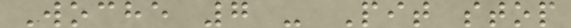Woche 7 - Pit stop
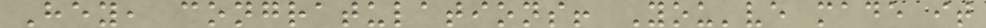Hey, congratulations! You've made it
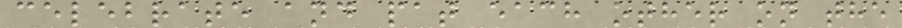celebrate and pat each other on the
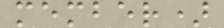member)
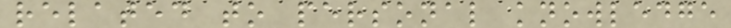related to personal knowledge
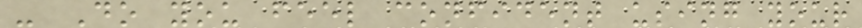- Do you feel confident using your
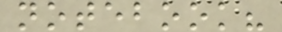notebook?
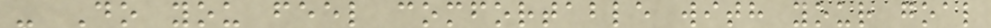- Do you feel comfortable with your goal
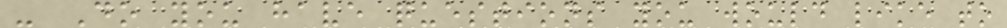- Do you have questions you would like to
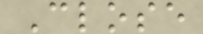Close
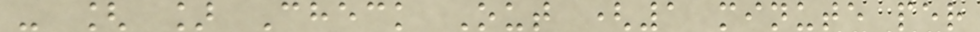- [ ] Check Out (1 minute per
